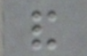and
